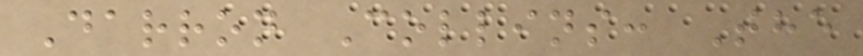Darron Collins: The
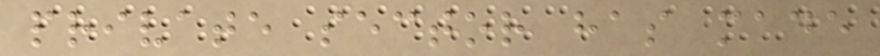private sector has made
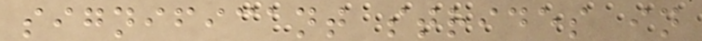significant strides in
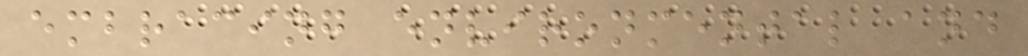embracing environmental and
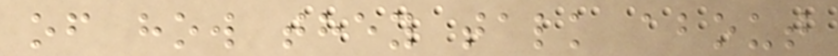of how they talk about
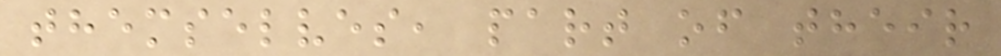themselves, part of their
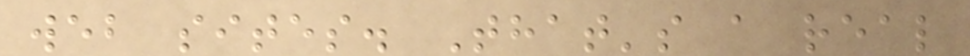web sites. That's a real
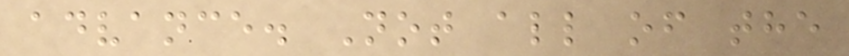advance. Not all of the
